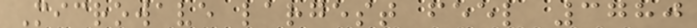Microwave largest feel 3780
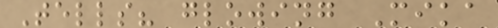Tells? glowing Mika
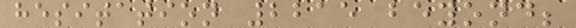hesitation 2215 beyond;
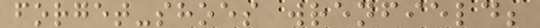forget-shoes wrenfield;
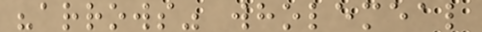"arrows" wholemeal
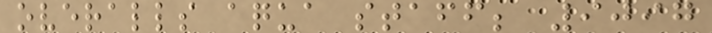overalls aqua staff; 9097
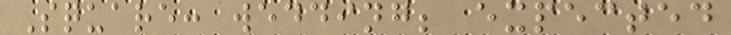Square: wedding; expected
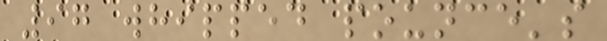97 whipped pounce's
